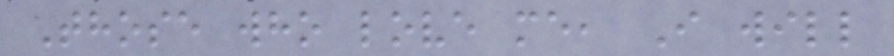Those who love me, I will
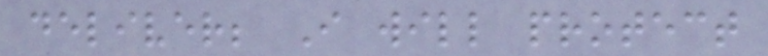deliver; I will protect
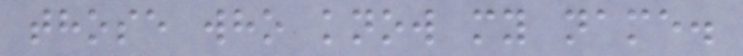those who know my name.
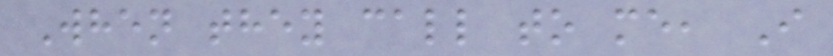When they call to me, I
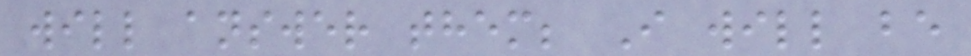will answer them; I will be
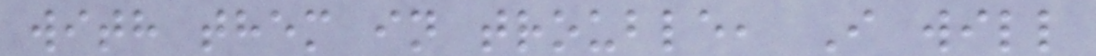with them in trouble, I will
